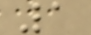1
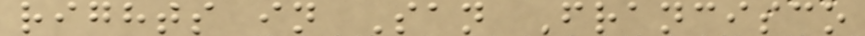rights in San Francisco
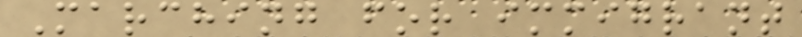Marching for immigrant
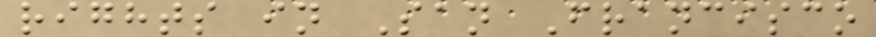rights in San Francisco
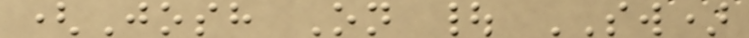(Josh On | SW)
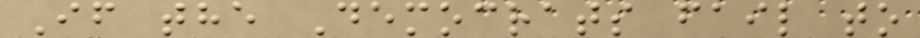If the Democrats fail to
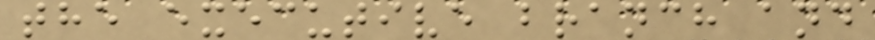the executive branch and
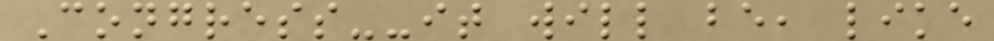Congress--it will be, like
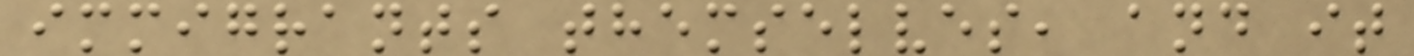immigrants themselves, and it
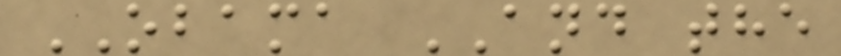OBAMA AND the
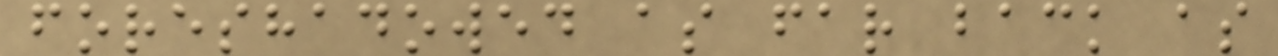foreshadowed as far back as
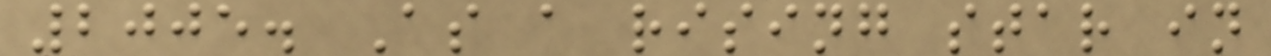2005. As a rising star in
